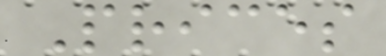Prices
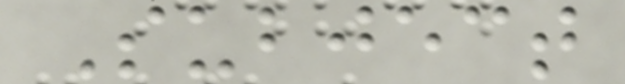Subject
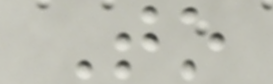To
